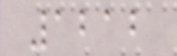1212
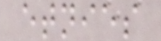etnies
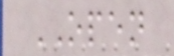OPEN
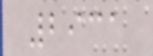2931
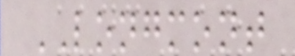LONGMONT
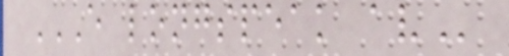E LONGSPEAK AV
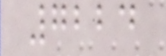7224
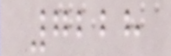7228
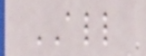ALL
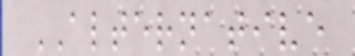ALTERNATIVE
